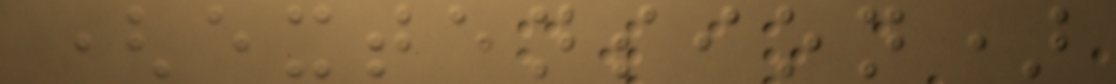(extension)
